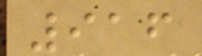916
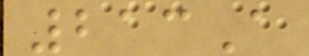213A
